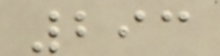293
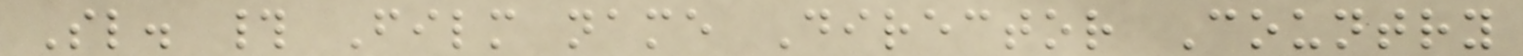Sl. # Film name Director Country
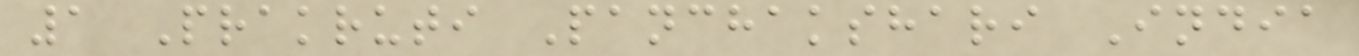1 Prakruti Panchakshari India
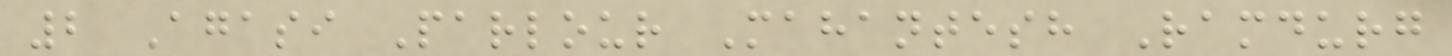2 Agasi Parlour Mahantesh Ramdurg
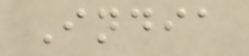India
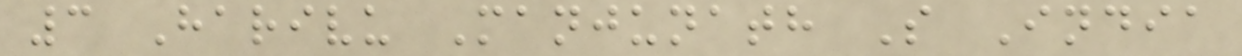3 Harivu Manjunath S India
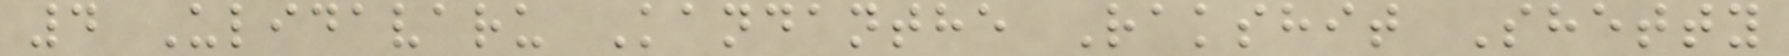4 Ulidavaru Kandanthe Rakshit Shetty
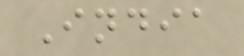India
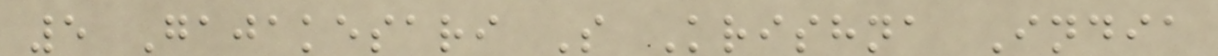5 Gajakesari S Krishna India
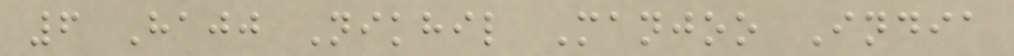6 Hajj Nikhil Manjoo India
